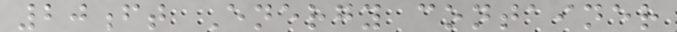20ft Energy container
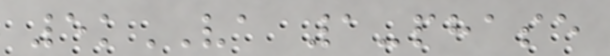5kVA 1-phase
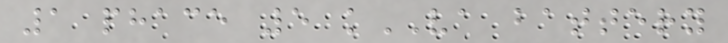1 phace 5 kVA battery
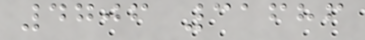4706 31686
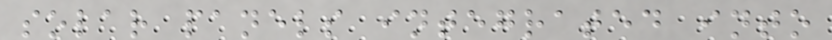solar panels integrated into
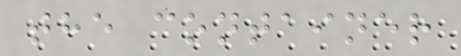the container
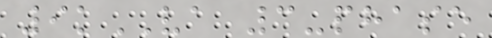9kVA 3-phase
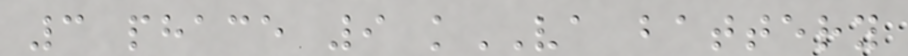3 phace 9 kVA battery
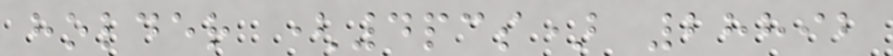holder (4pcs) 28892
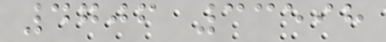4706 33598
